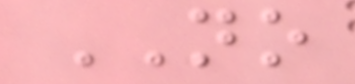NO
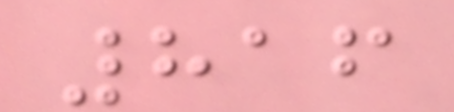816
